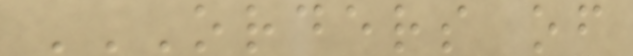ORDERS OF
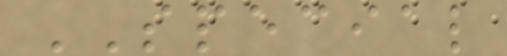SPECIAL
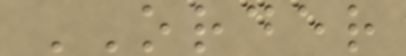ORDER
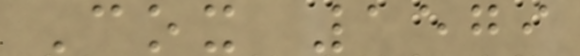Cox 1579
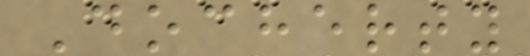Docherty
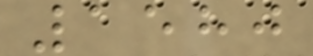1580
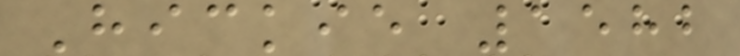Hickie 1582
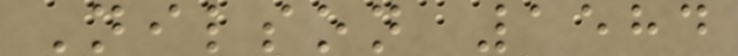Nilson 1584
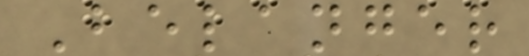Belanger
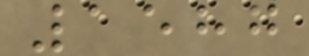1587
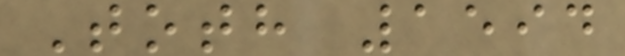Toth 1594
